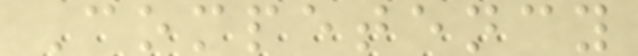Competency
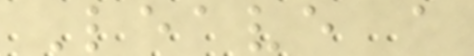Leave a
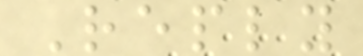Reply
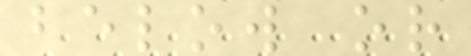below or
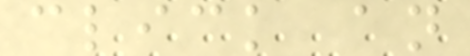click an
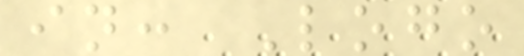in: Logo
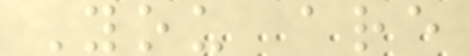You are
